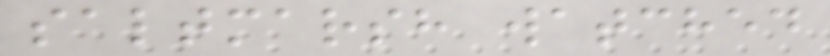saltmarsh watched
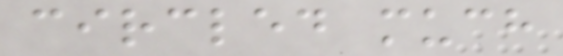circled much
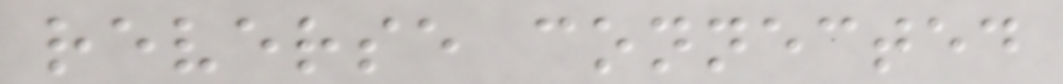reverse connected
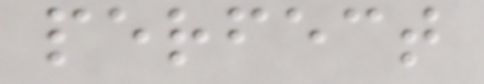perfect
